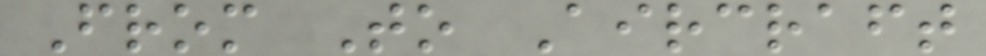From To Aircraft
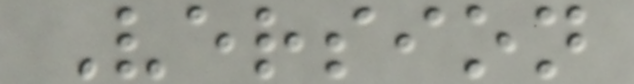Version
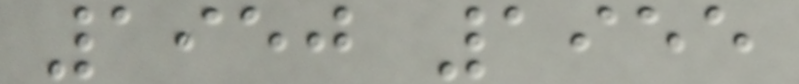1950 1955
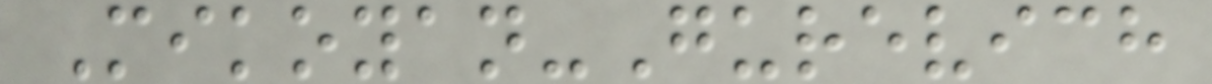Mikoyan-Gurevich
